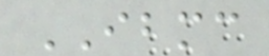IBMC
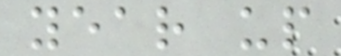year up
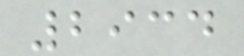2934
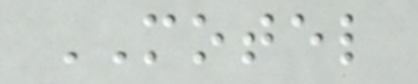MOTEL
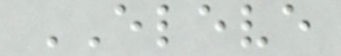ELEVE
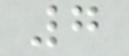7
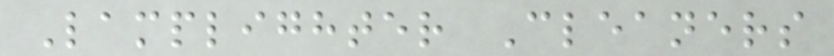Lamplighter Cleaners
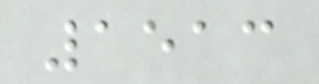1513
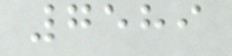7589
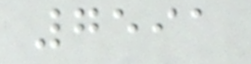7591
